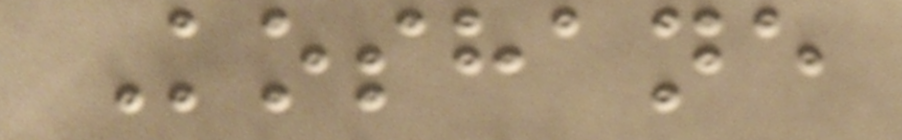Koshane
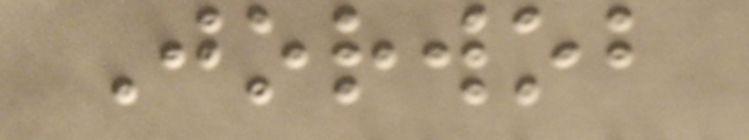Jorwob
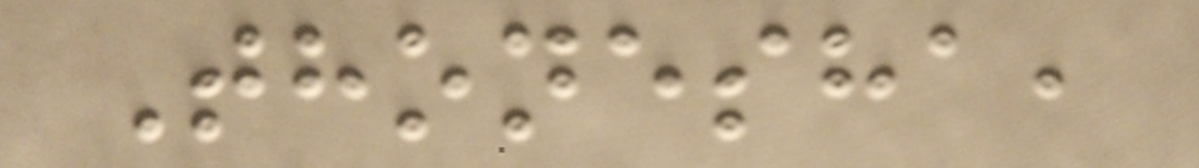Thonesha,
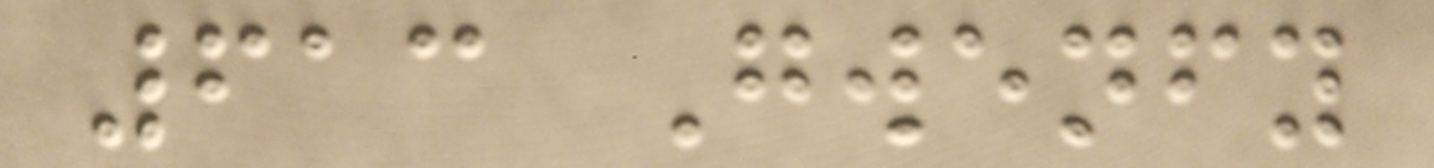613 Gwenfy
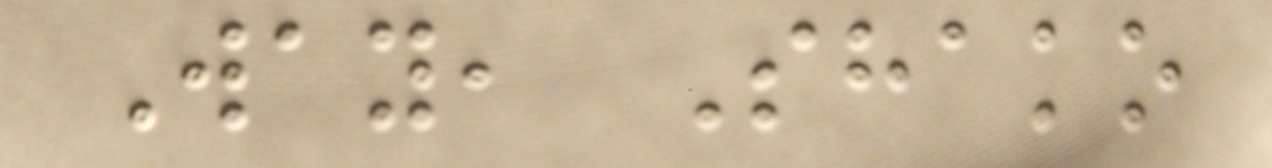Way, Shako
